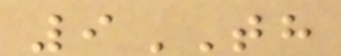9TH
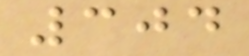304
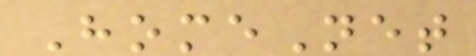HomeNet
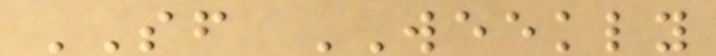SF WEEKLY
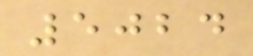5024
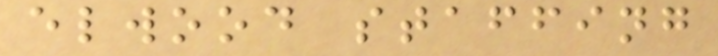elwood staffing
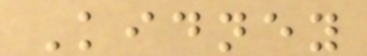Kidney
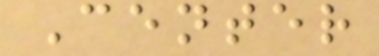Center
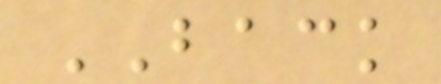BACK
